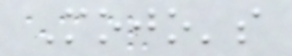Mojo's
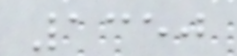1350
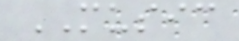MUSIC
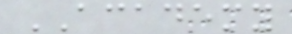ACADEMY
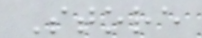Store
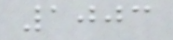1003
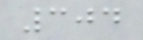304
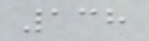138
